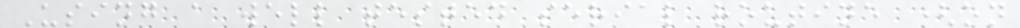Using a well tested serial routine (on
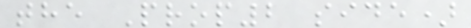the Prop2 side)
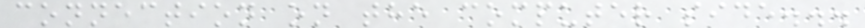connection on the computer side...
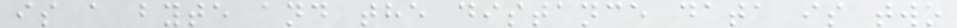is a byte and the distance data is two
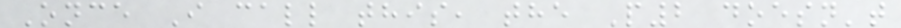Once I call this, the P2 doesn't
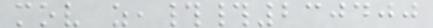mov z,##230400
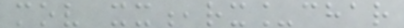mov xx,rx_char
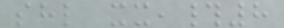shl xx,#8
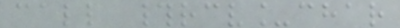call #rcv_char
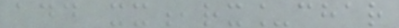add xx,rx_char
